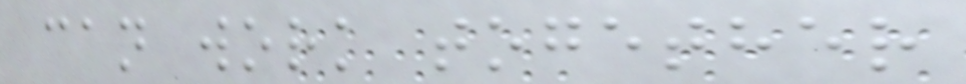can work together
